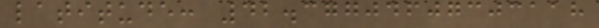latitude: 42.37704607303118
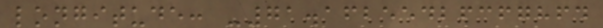longitude: -71.16255426367864
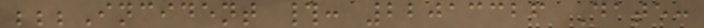;;;Incident #: 22013326 Date:
